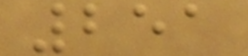251
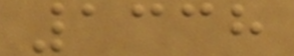1338
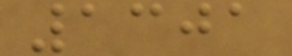1301
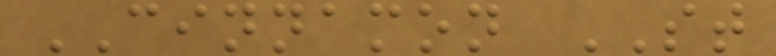CINNAMON ST
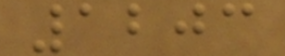1203
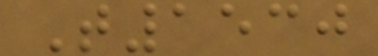T1530
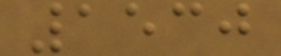1530
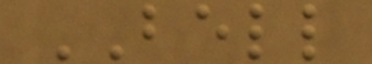BELL
